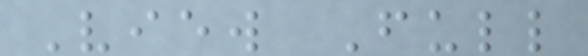View Full
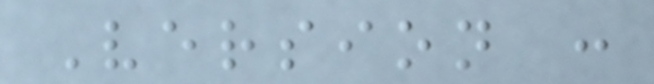Version :
